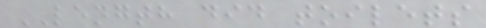LENGTH did toilets
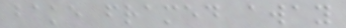bake framed away
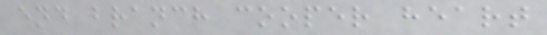end branch cooper heart
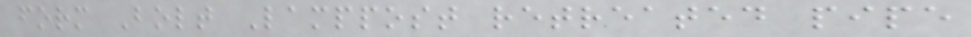form Bolt Lamppost retreated pipe
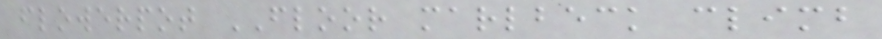flowerpot FLOOR marlbeck climb
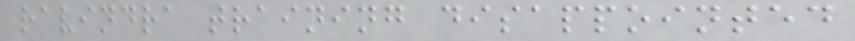ravindra training disappointed
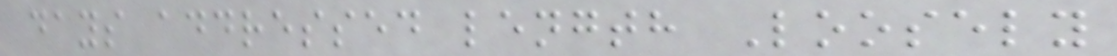days addressed length Loosely
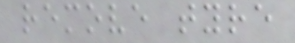remove tyre
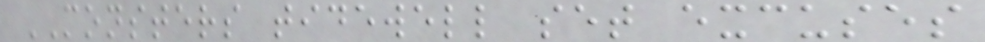MONSTERS tidewell set excuses
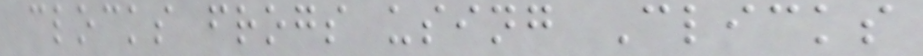clocks frogs using Clicks
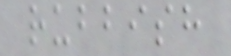rubbish
